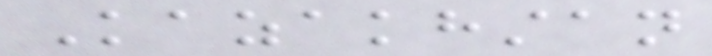Kazakhstan
